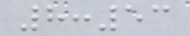8:53
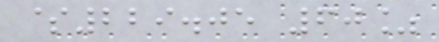$229.05 60%
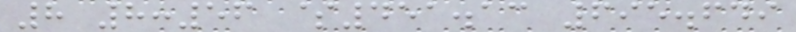8 8:56 $451.13 695.649
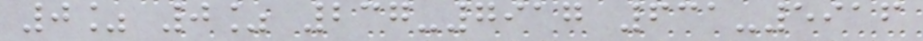0% 0% 237-7917 631-5916
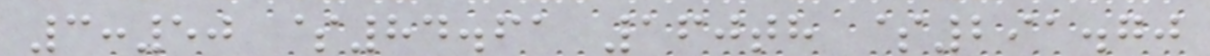3:50 $84.61 160th $291.70
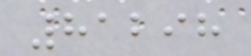81298
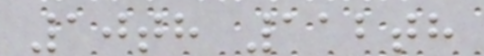10th 112th
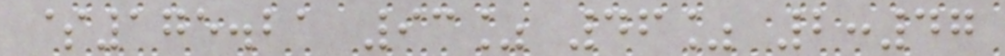$175.21 93% 46% 2:47
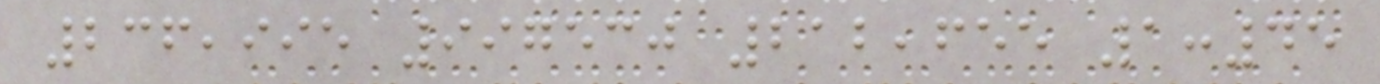236,995 997530 212,655 1:45
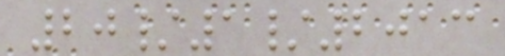20/1/2013
